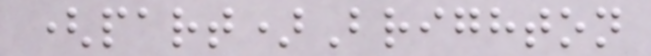(part)Brighton
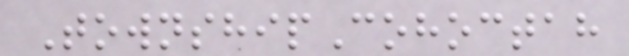TownshipCohoctah
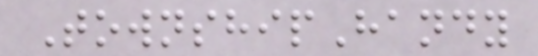TownshipHandy
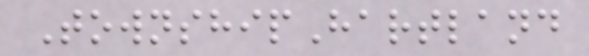TownshipHartland
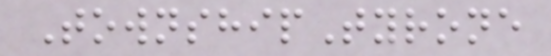TownshipTyrone
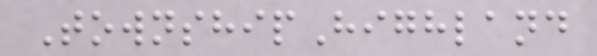TownshipHighland
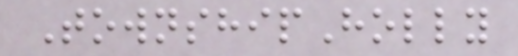TownshipHolly
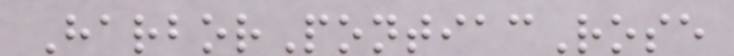HarborPontiacRose
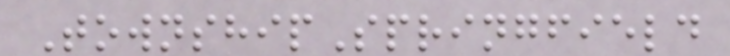TownshipSpringfield
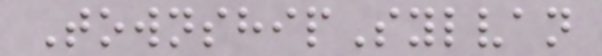TownshipSylvan
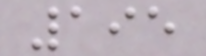195
